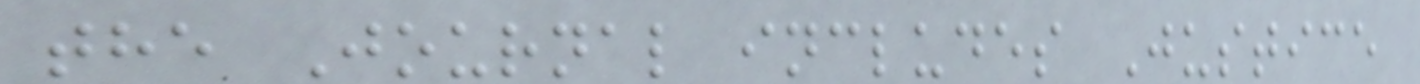the Journal includes Justice
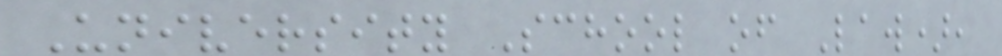University School of Law),
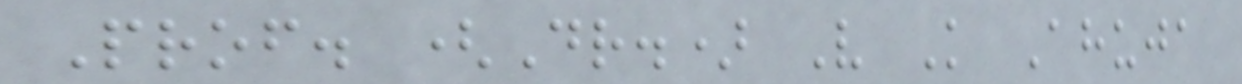Prof. (Dr.) V K Ahuja
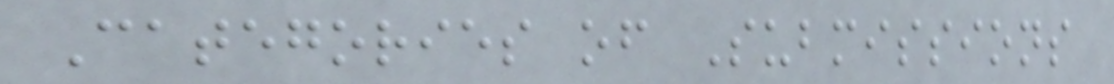Categories of Submissions
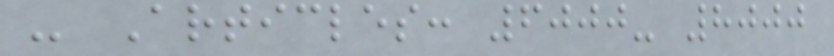- Articles: 6000- 8000
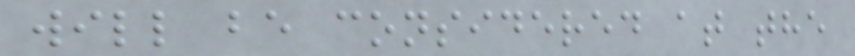will be considered at the
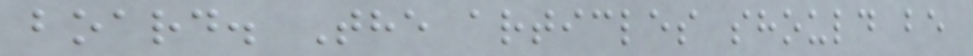board. The articles should be
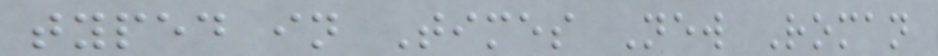typed in Times New Roman
